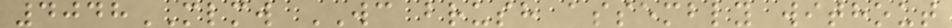4048MLMW WC brush assembly without
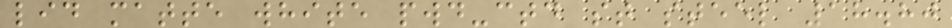lid matte white pwd-ctd st steel 18.80
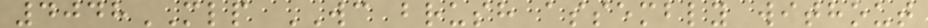4048MLP WC brush assembly without
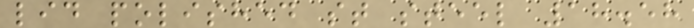lid polished st steel 18.58
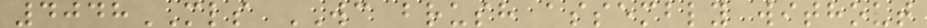4048MLS WC brush assembly without
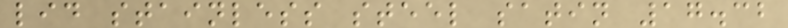lid stainless steel satin 17.32
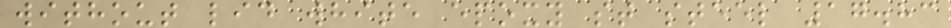without lid white epoxy st steel 17.83
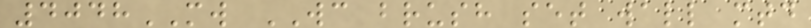4048MW WC brush set wall mtd
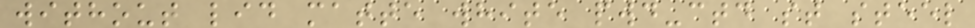without lid matte white pwd-ctd st steel
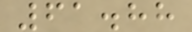61.88
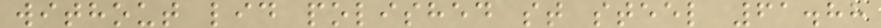without lid polished st steel 61.88
